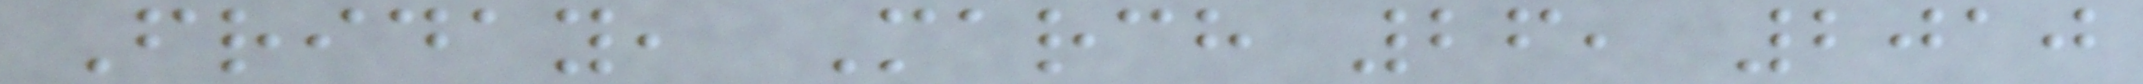Friday, March 26, 2010
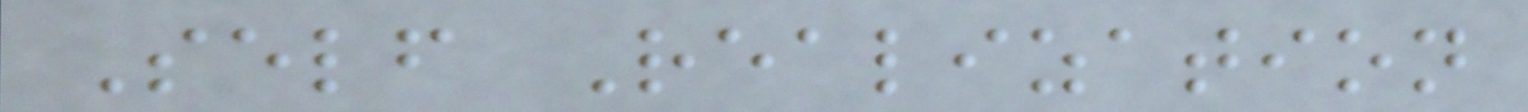Self Realization
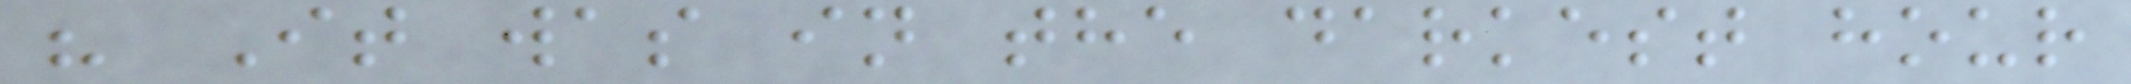" It was in the darkest hour
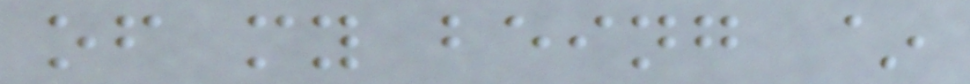of my being ~
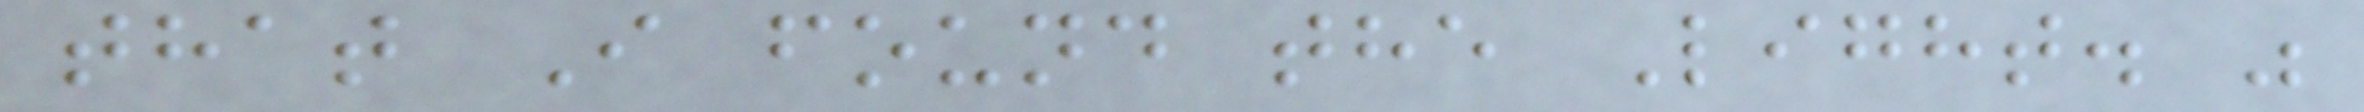that I found the Light. "
